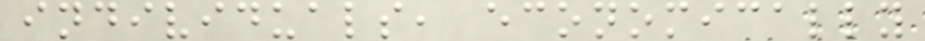individuals, economically
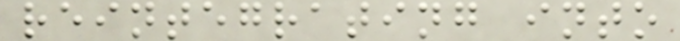reintegrating into
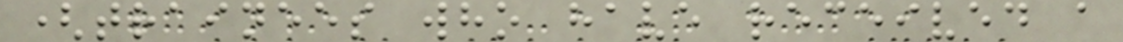(trainees who have received a
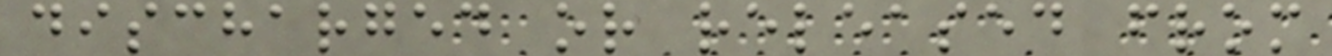discharged or released from
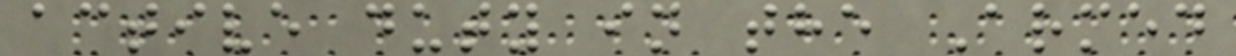active duty in the Armed
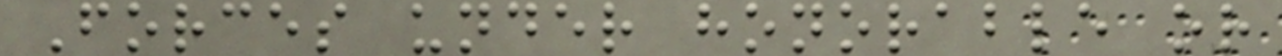Forces under honorable or
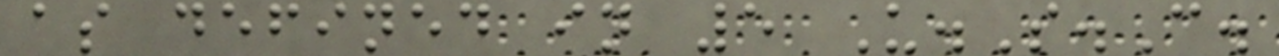as defined in 5 U.S.C.
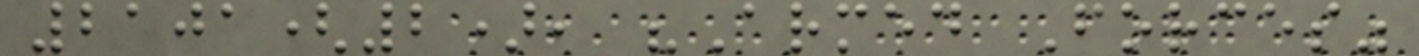2101(2), "Armed Forces"
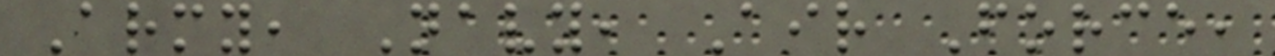Army, Navy, Air Force,
